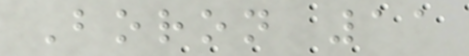Boron 11
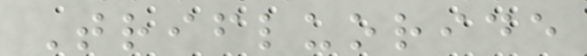Trifluoride
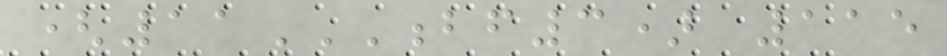(11BF3) 115
